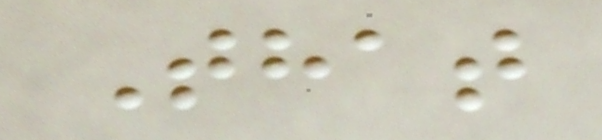That
